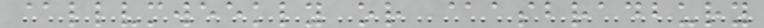@llvmweekly or @asbradbury
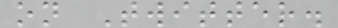on Twitter.
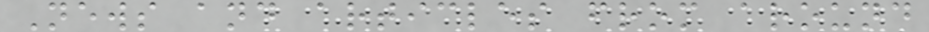News and articles from around
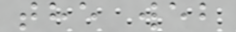the web
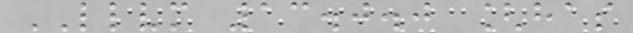LLVM 13.0.0 [has
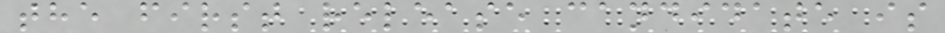the first release candidate is
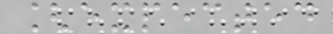[expected
